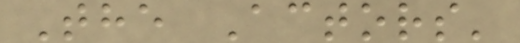The Actors'
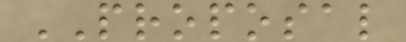PROPOSAL
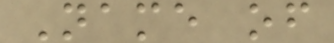Name of
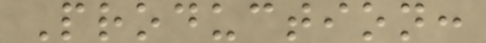Production:
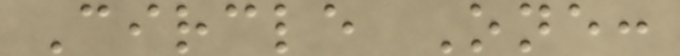Circle One:
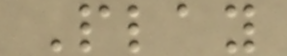Play
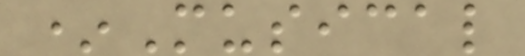*Musical
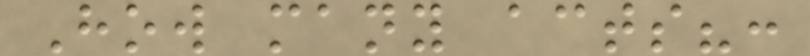How many acts?:
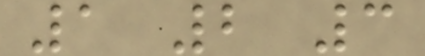1 2 3
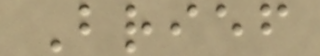Brief
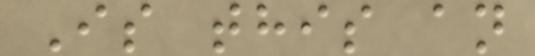Is this an
